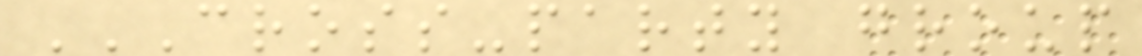CROSS-PARTY GROUP
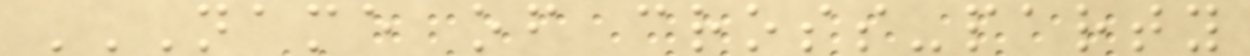NAME OF CROSS-PARTY
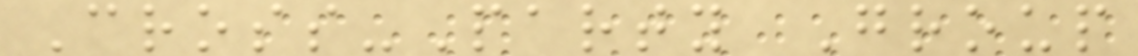Cross-Party Group
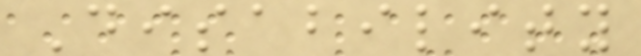Disability
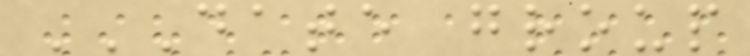DATE GROUP
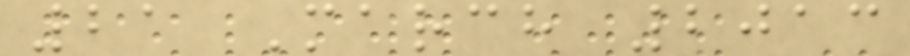21 March 2013
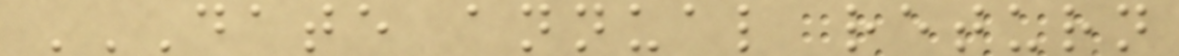DATE ANNUAL RETURN
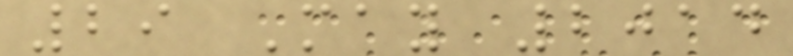29 May 2014
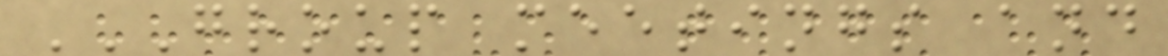GROUP MEETINGS AND
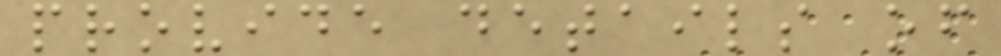provide details of
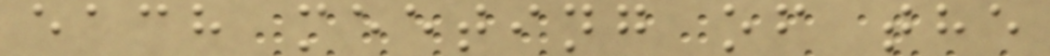each meeting of the
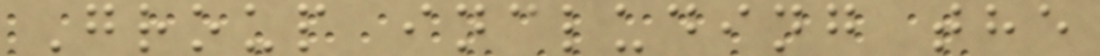Group including the
